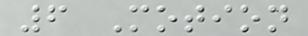6 Motion
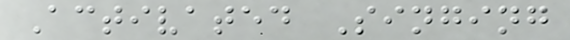Activated Singing
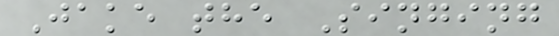Jake the Singing
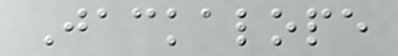Jackalope
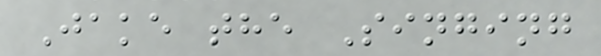Jake the Singing
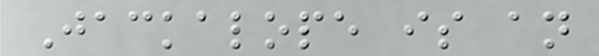Jackalope is an
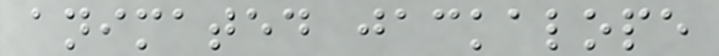animated jackalope
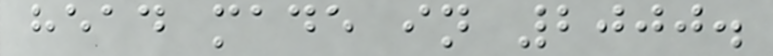head made in 2000.
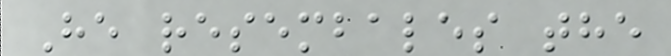He resembales the
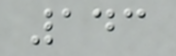143
